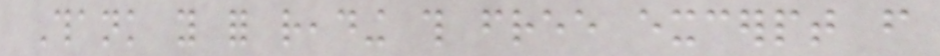Thank you for reading this free excerpt from
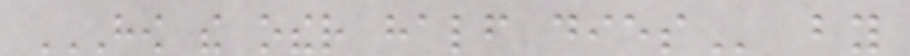HOW THE OTHER HALF DIES by
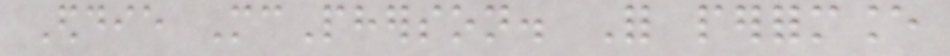Eddie McPherson. For performance
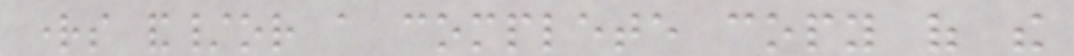rights and/or a complete copy of the
